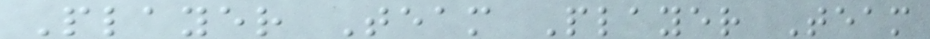Player Team Player Team
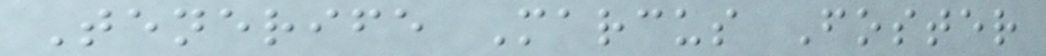Tenerife Marcus Foster
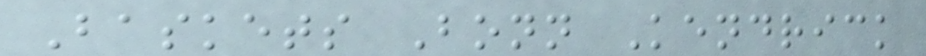Baskets Bonn Kendrick
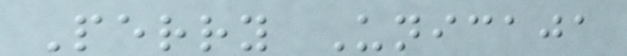Perry Unicaja
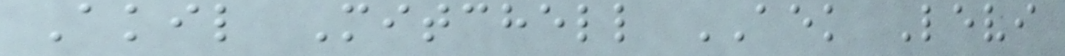Akil Mitchell AEK Levi
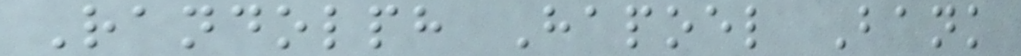Randolph Hapoel Bank
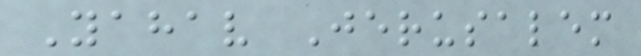Yahav Jerusalem
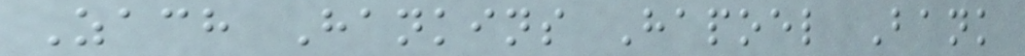Zach Hankins Hapoel Bank
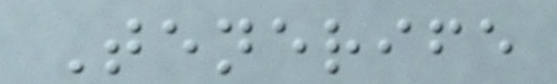Tenerife
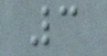3
